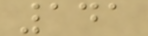141
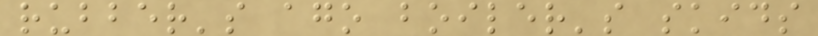rubber's ago boiler's skids
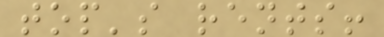top's rents!
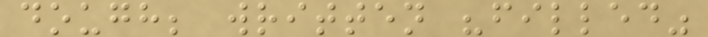dough; written "filled"
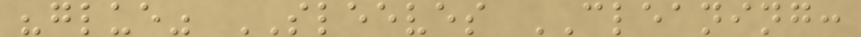"glue" SLEEVES CLEANING:
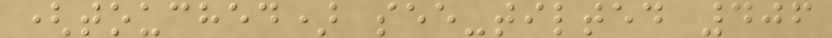(touched) see-tilted 406
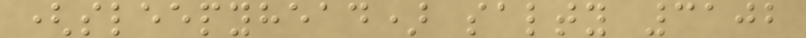(sleepyhead) salty 3102
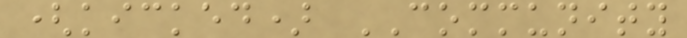(kicked) COMMUNITY
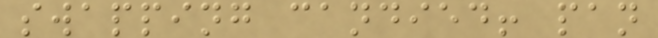swapping candied! pan
